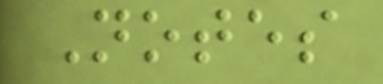Notes
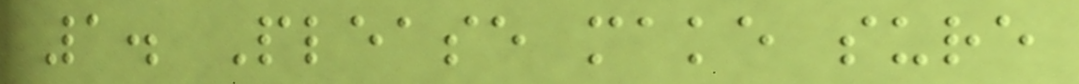1. Please make sure
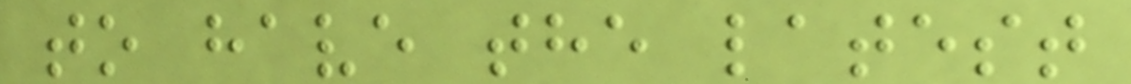to have the latest
